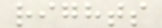rights
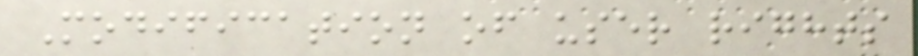Modification of user rights
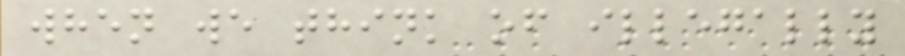when we think of illegally
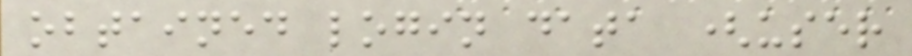obtained login data (user
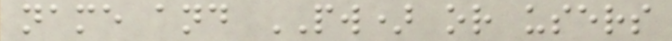name and PW) or users
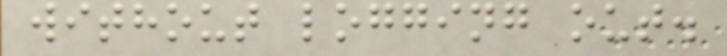without logging out.
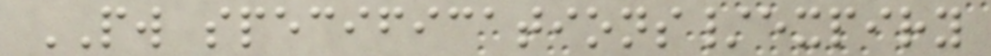PW specifications/expiry
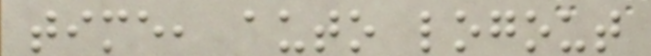time, auto logout
